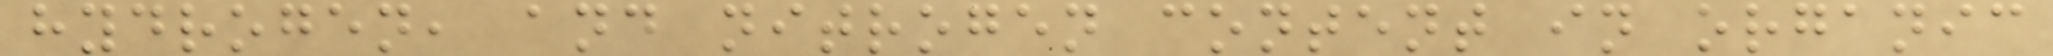hydrogen, and nitrogen content in organic
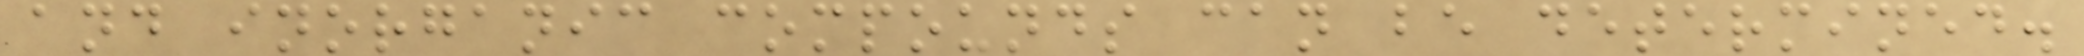and inorganic compounds can be determined.
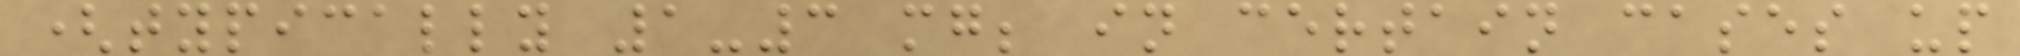(typically 1-3 mg; in certain cases up
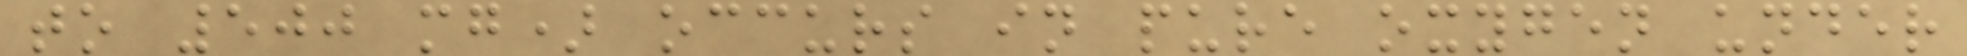to 500 mg) occurs in pure oxygen under
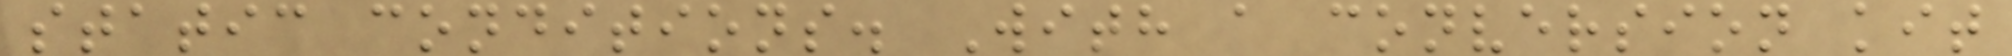static conditions. With a conversion kit
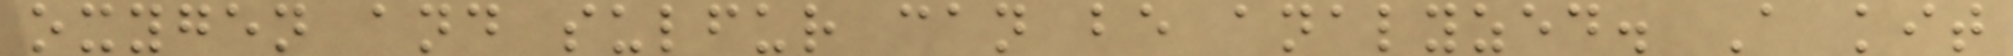oxygen and sulfur can be analyzed. A kit
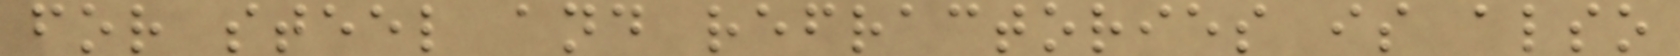for steel and refractories is also
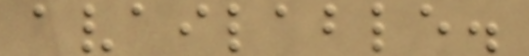available.
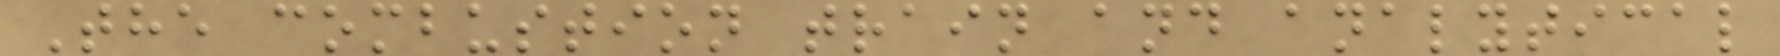The combustion train and analytical
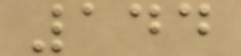144
